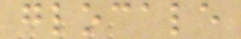glocale
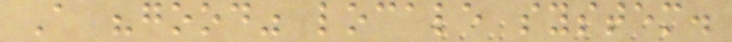A "good" locale system.
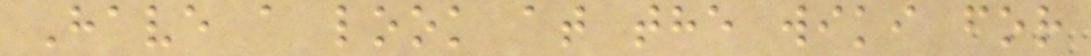Have a look at the wiki for
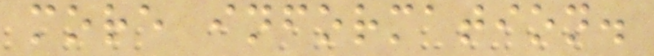more information.
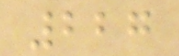227
